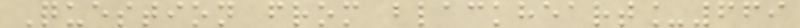Question from blackheart_669
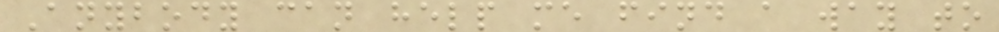Anybody can help me find a way to
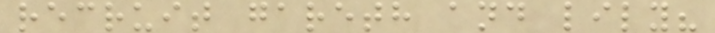recruit gareth and lily?
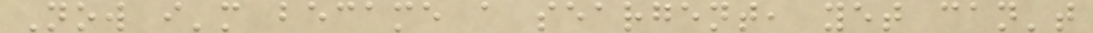Now i'm became a seargent, yet can't
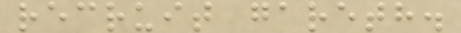recruit gareth.
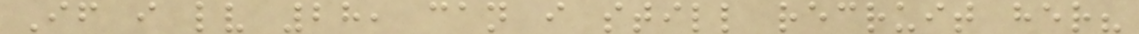If i lv 28, can i still recruit her?
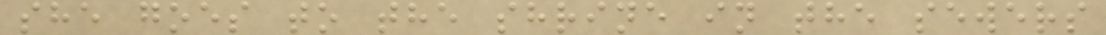she goes to the shrine in the sewers
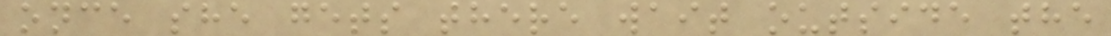once she gets there wait outside the
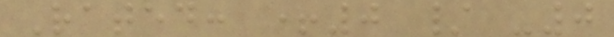Rated: +0 / -0
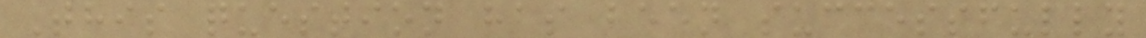This question has been successfully
